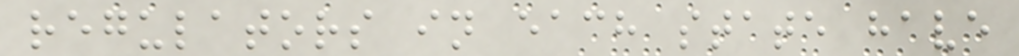regulators in each state have
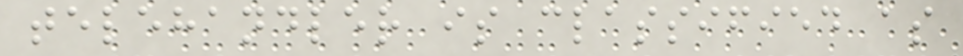telehandler is classified as
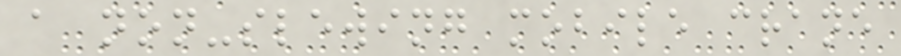a non-slewing mobile crane
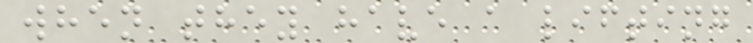when they have a lifting
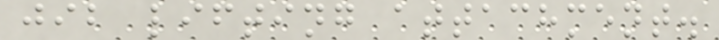jib lifting attachment.
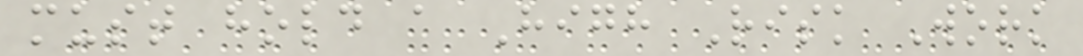must hold a High Risk Work
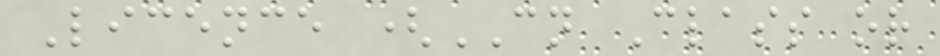Licence (CN Class or
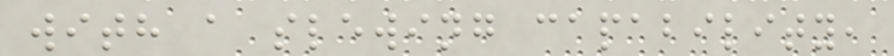with a slewing capability,
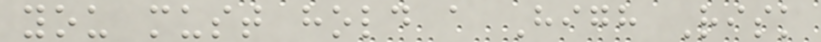you must hold a High Risk
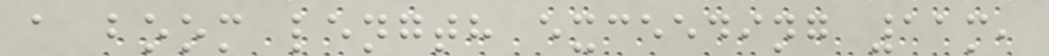a boom length exceeding 11m,
